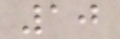10
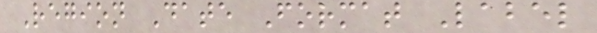Region Date Format Label
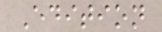Edition
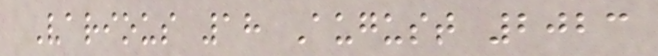Various 18 August 2023
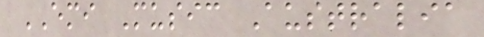EMI Music Australia
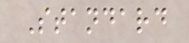Standard
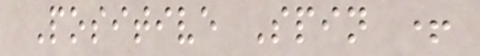Positive Spin +
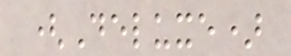(Deluxe)
